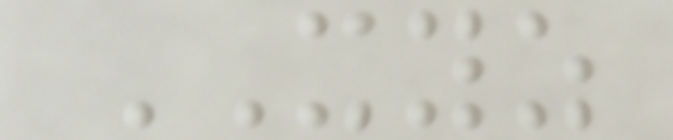XYZ
